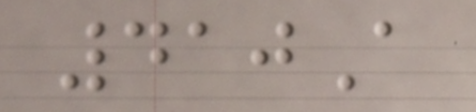410A
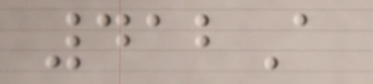412A
